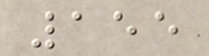155
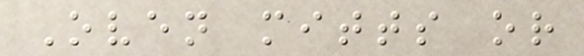Oven mitts or
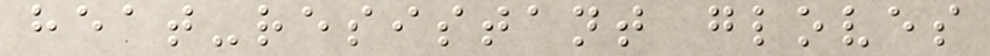heat-resistant gloves
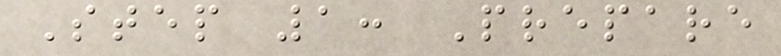Step 1: Prepare
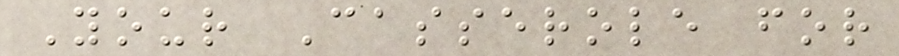Your Casserole for
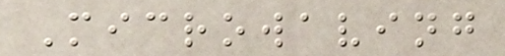Microwaving
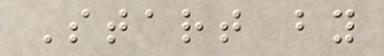Start by
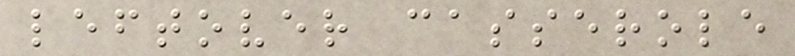leftover casserole
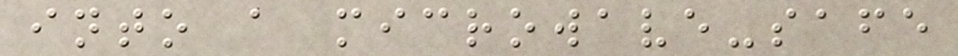into a microwave-safe
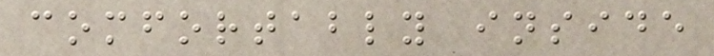comfortably inside
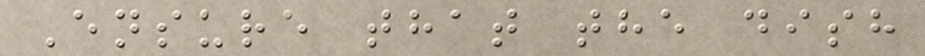Ensure that the dish
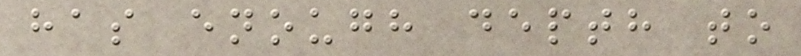has enough depth to
